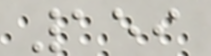159
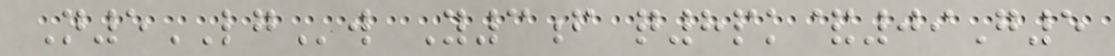N5LGw Y3f q8pk&09G5
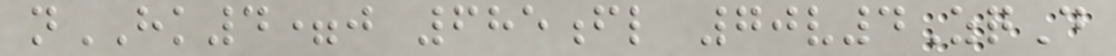nHK4=j 685fl 70v4ZqD
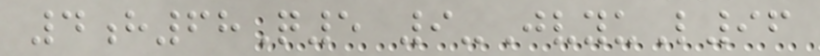4h68Q5 9-JvyuL96
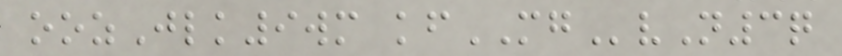oozJlk9wm kfMGvN3q
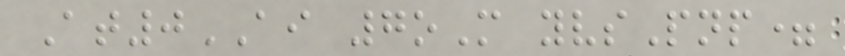At0AI 7oM yvsPnp=
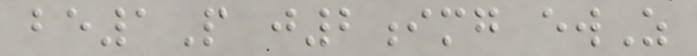be1P j2img ewZ
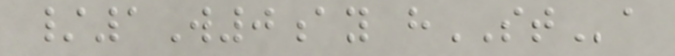/1W0ay hSTa
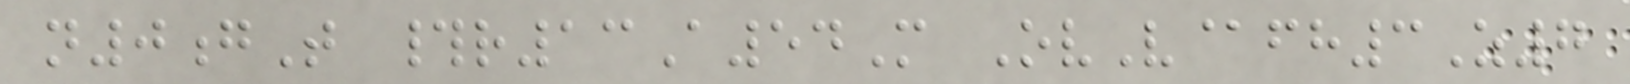n0gT #r13A54M OvV@fh3Z7
